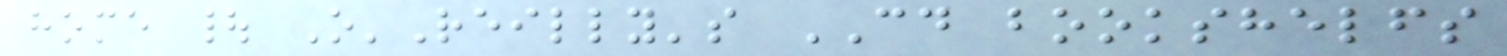home | O'Reilly's CD bookshelfs
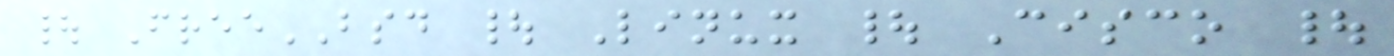| FreeBSD | Linux | Cisco |
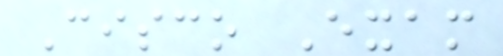Cisco Exam
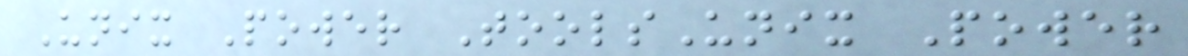Unix Power ToolsUnix Power
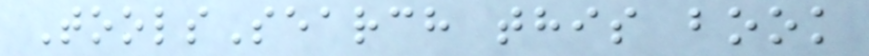ToolsSearch this book
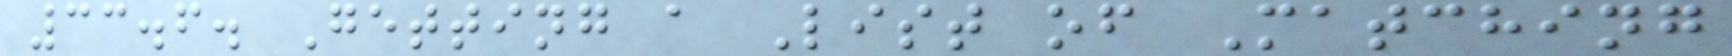33.6. Getting a List of Matching
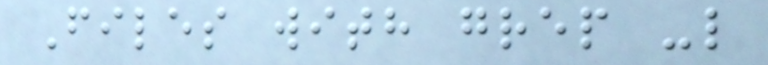Files with grep -l
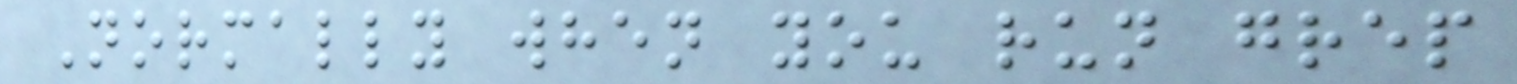Normally when you run grep
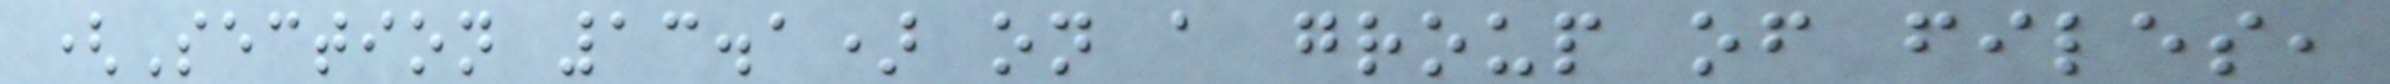(Section 13.1) on a group of files,
